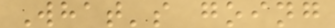What's going
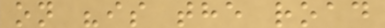on "is the road
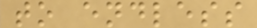to endless
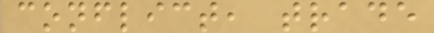conflict, trade
